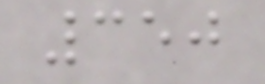350
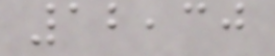12,30
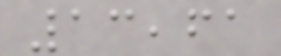13,61
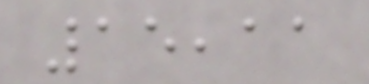15,11
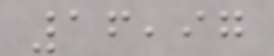16,97
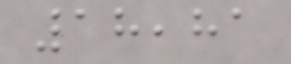18,81
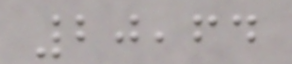20,64
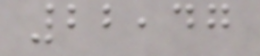22,47
